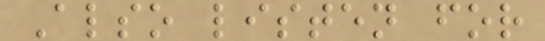Also listen for
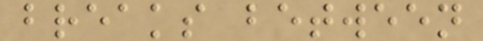breaks between
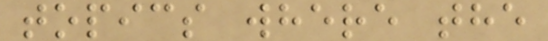topics where the
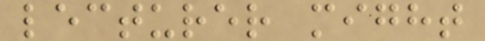lecturer might
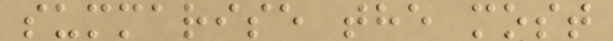summarise the most
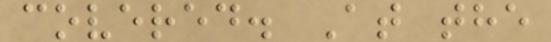covered. At the
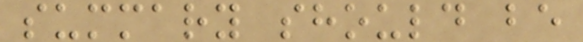summary should be
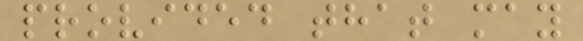provided that may
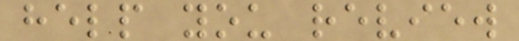help you review
